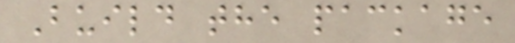Build the package
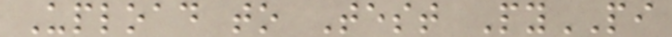Upload to Test PyPI
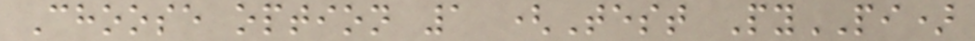Choose option 1 (Test PyPI)
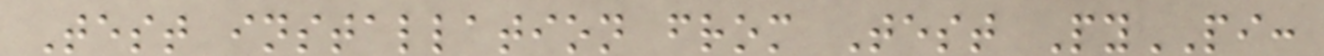Test installation from Test PyPI:
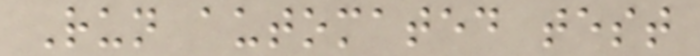Run automated test
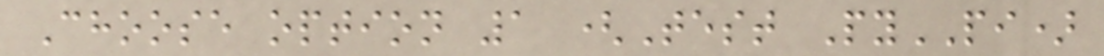Choose option 1 (Test PyPI)
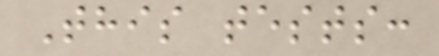This tests:
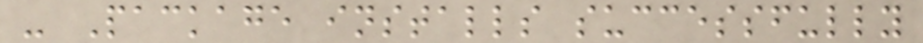- Package installs successfully
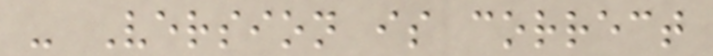- Version is correct
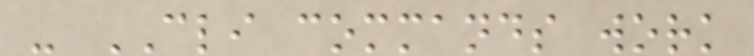- CLI commands work
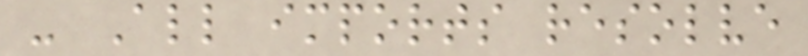- All imports resolve
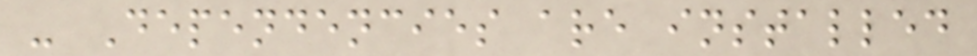- Dependencies are installed
